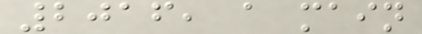2016, a main
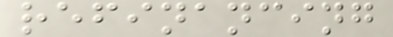refinancing
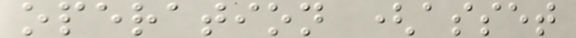operation (asset
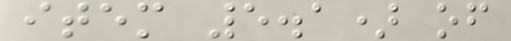item 5.1) of
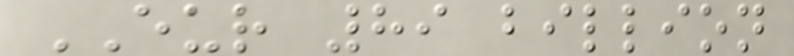EUR 89 billion
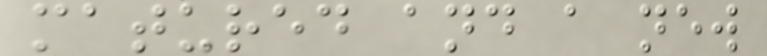matured and a new
